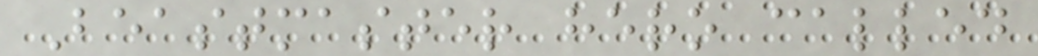Beastmaster hero called
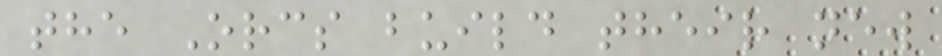the Orcs build their new
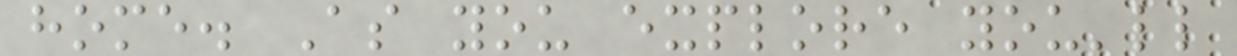home. As you explore you'll
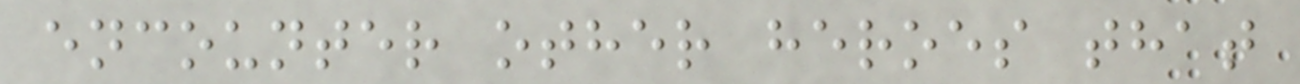encounter other heroes that
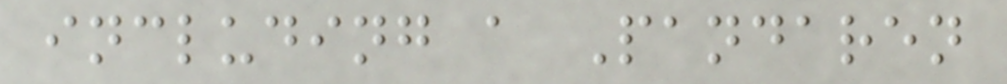including a Pandaren
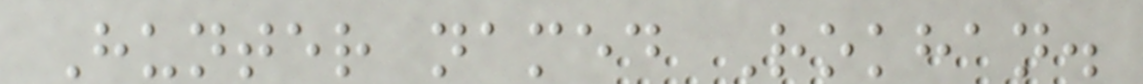Hunter named Rokhan.
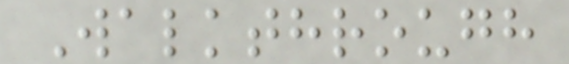Walkthrough
